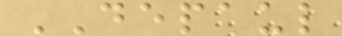DEPAUL
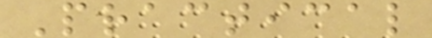Practical
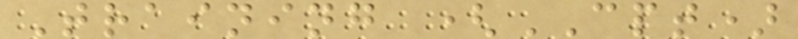Training (CPT)
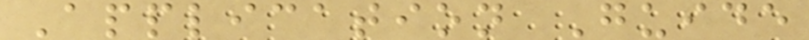Application Guide
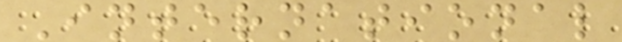International
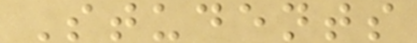Students
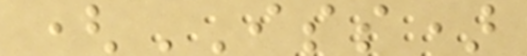(ISS)
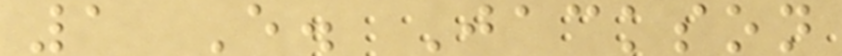1 E. Jackson
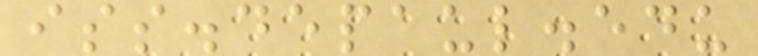iss.depaul.edu
